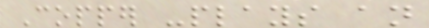Copper -plays an
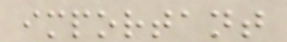important
